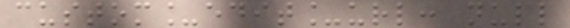custom_edit_url: null
